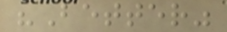"Better"
